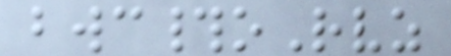bwc#oRvz
